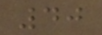40
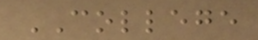COLLEGE
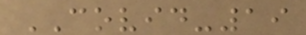COVID-19
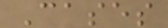Cases
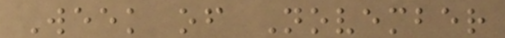Week of November
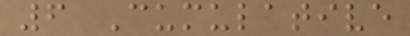6 Cumulative
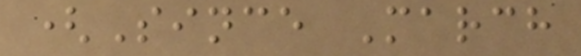(Since March
